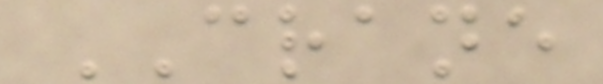CRANE
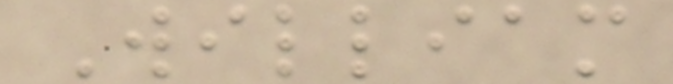William
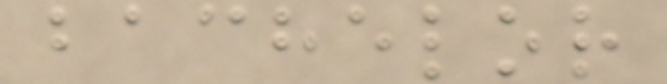bachelor
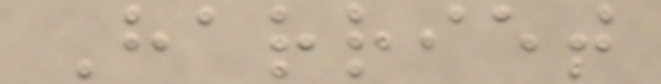Harriet
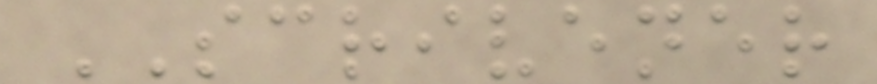SCRIVENER
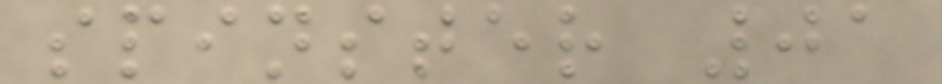spinster 01
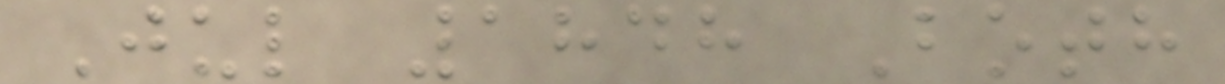Jul 1848 Both
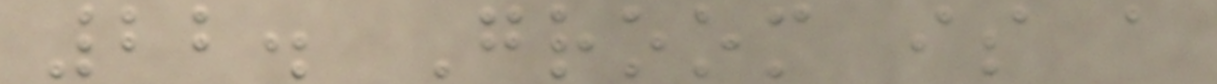22. Groom is a
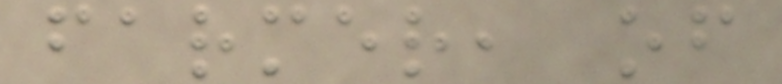farmer, of
